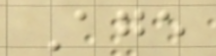Age
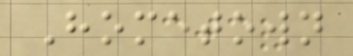Hometown
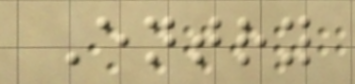Entry
